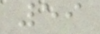59
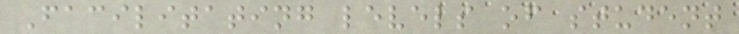Facilitating levels of student
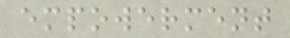empowerment
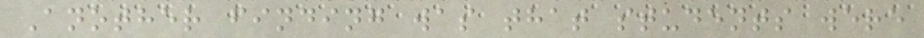Another finding was that students were
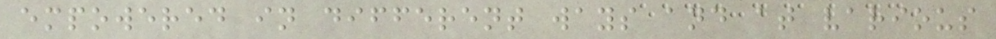empowered in different ways and at various
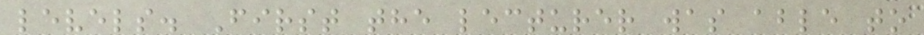levels. First the lecturer was able to
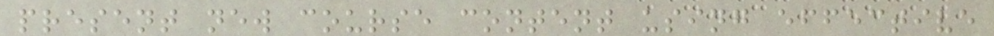present new course content using effective
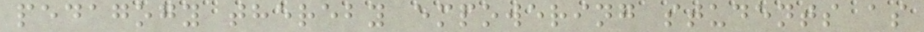pedagogy thereby empowering students as
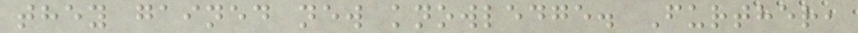they gained new knowledge. Further,
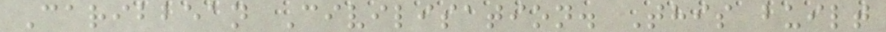Caribbean Civilisation. This built
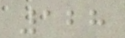128
